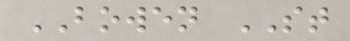BOWEN ST
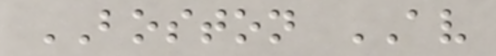BOSTON AV
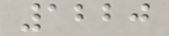1220
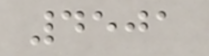4501
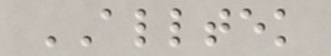ALLTEK
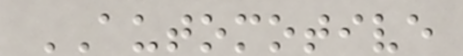AUTOMOTIVE
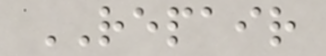REPAIR
